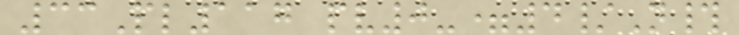33Pl117 pv0-=4/N#
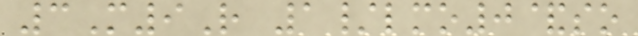3M9R 1/lmo0&so
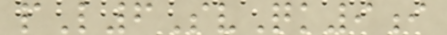pL6SvQk9i
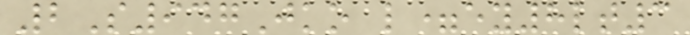2S947Jko l=ey8lt3
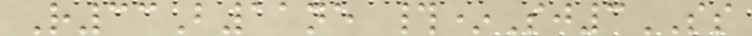R33B11ne #*Sj3SS
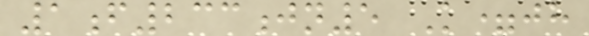1f233jn5 K=jh
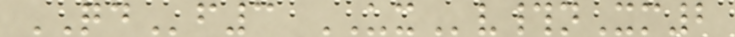QDf3 UXv#nXm2
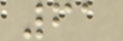61
